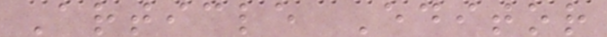Article Editor
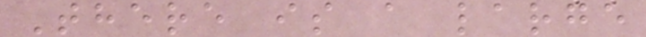There is a large
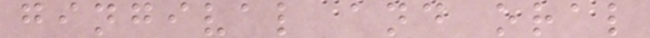gingival and oral
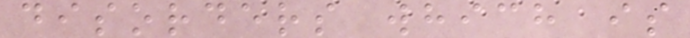disorders which is
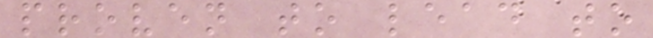proven to lead to
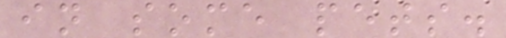in some pets.
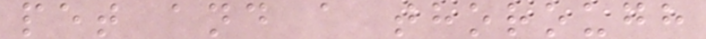pet and a thorough
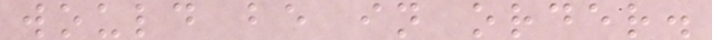would be in order.
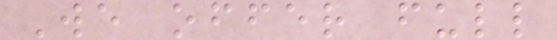We offer full
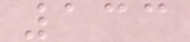133
